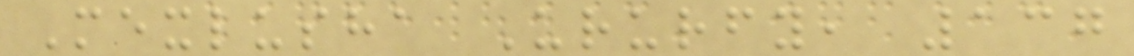Mexlusha Ururfy, 137
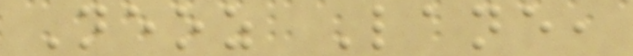Neoz Lane,
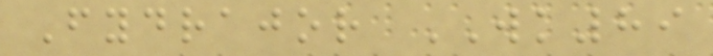Fydrajor WK89
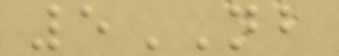5NB
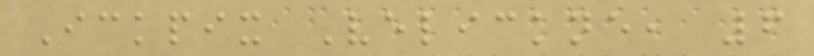Ickpix Velickne, 6
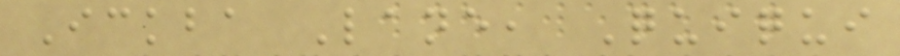Ickba Lane, Quiqui
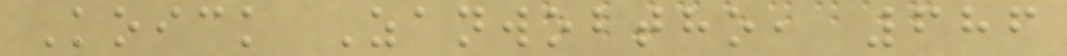Koick Zanwobtho, 686
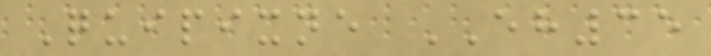Quipixne EH35
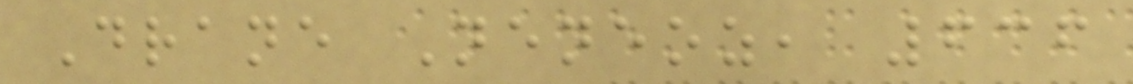Drane Neneoz, 636
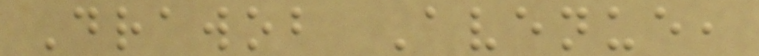Drawob Avenue,
